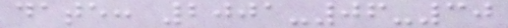date: 2001-06-30
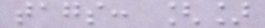tags: []
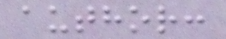author:
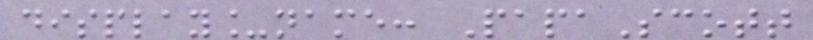display_name: PapaScott
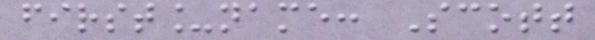first_name: Scott
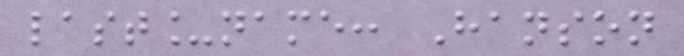last_name: Hanson
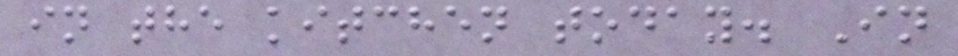in the kitchen today. In
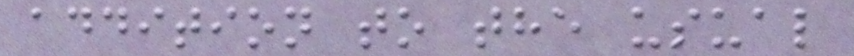addition to the usual
